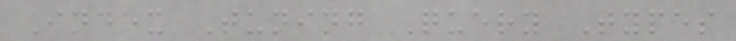Index Tuning Query Types
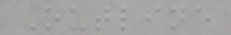Outline
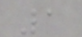1
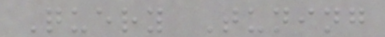Query Tuning
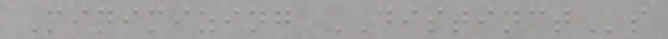Minimizing DISTINCTs
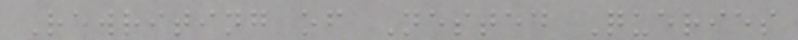Rewriting of Nested Queries
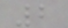2
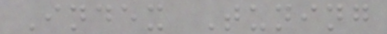Index Tuning
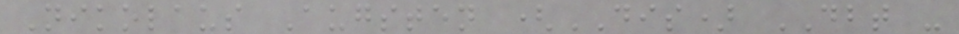Nikolaus Augsten (DIS) DBT -
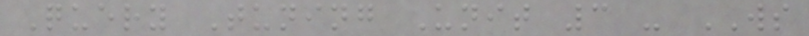Query Tuning Unit 3 - WS
